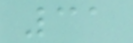31
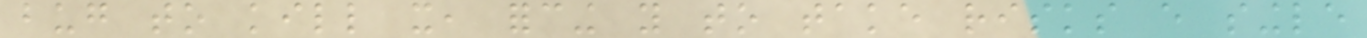bug to kill it, forcing you to take risks every single
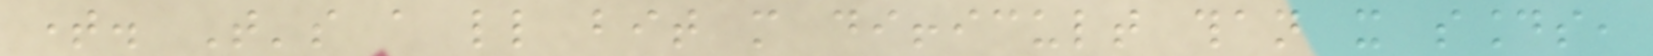time. That's a little bit more difficult than it sounds,
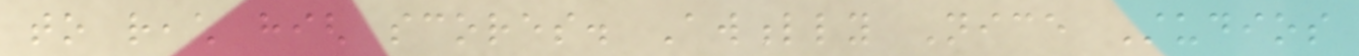to reach high scores. Awfully Nice Studios
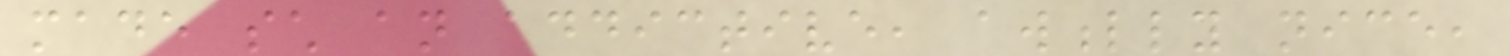made such an addictive, awfully nice,
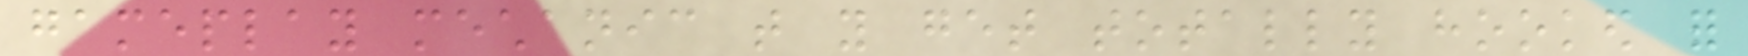gameplay mechanic that you get totally hooked for
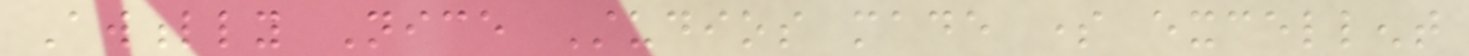Awfully Nice Studios made some excellent
